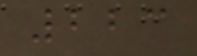223
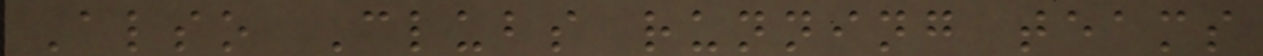Also Clubs running teams
